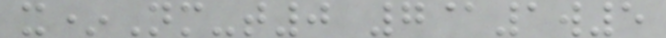x*Nm-t0 7@1w5
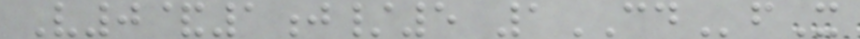V0&1j/5 1CDfX
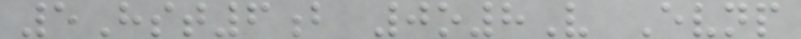5Hst6b 0o8V Evnp
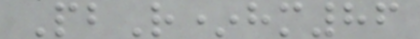PbR*hm86
